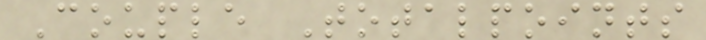Couple Totalpoints
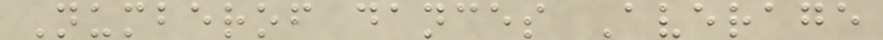Numberof dances Average
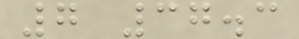7 37.3
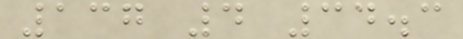137 4 34.3
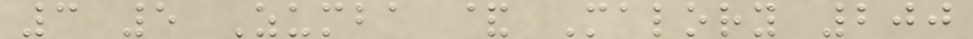3 5 Zumba & Malory 200
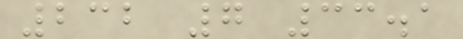232 7 33.1
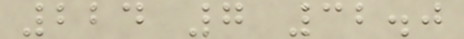224 7 32.0
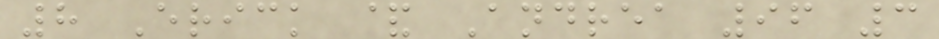8 Erick & Andrea 96 3
